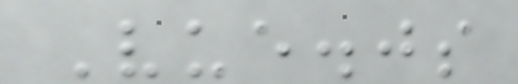Vue.js
